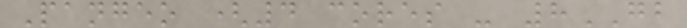Pangeo (4 cores - 8GB
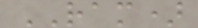RAM)
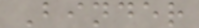Binder
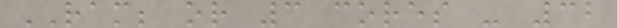RAM; or 3 cores - 32
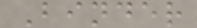Binder
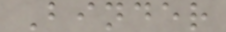Binder
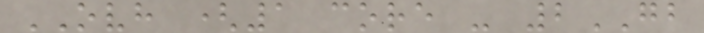OVH (1 core - 2GB
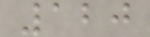120
